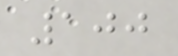100
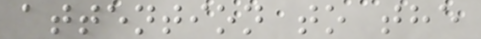attention to the
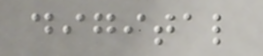digital
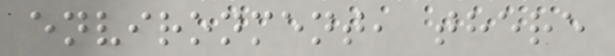environment, there
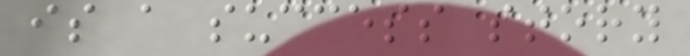is a success story
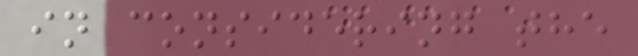in considering the
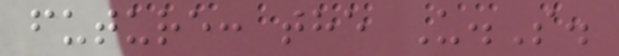future: the U.S.
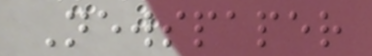Newspaper
